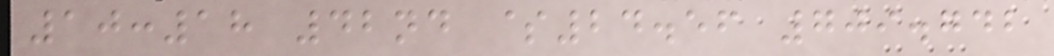10:18 42nd $24.56 709.742
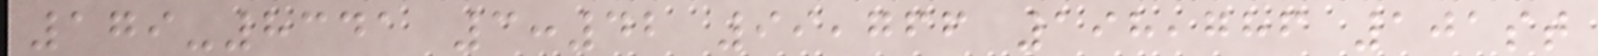179-8341 3:42 99,766 198,786 101st
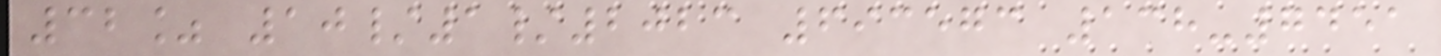32% 10/1/2023 693573 138-7451
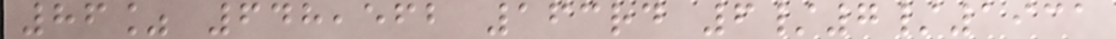86% 648,562 163rd 6/7/1931
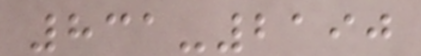831-2190
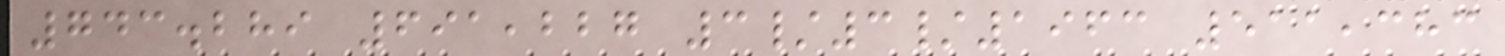743.289 691,227 3/3/1963 511,383
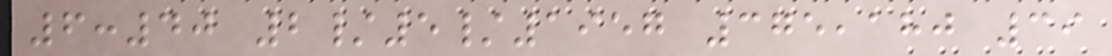6:40 2/5/1957 375,180 39
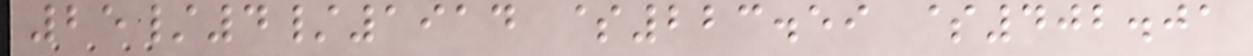25/4/1914 $223.59 $402.01
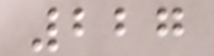227
